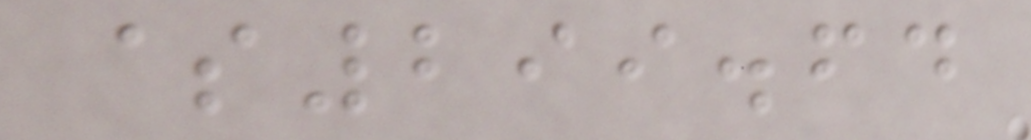$299.64
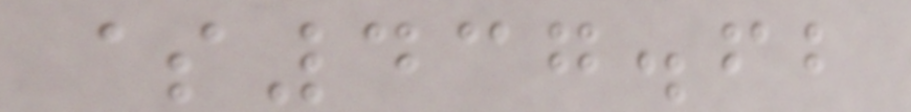$437.62
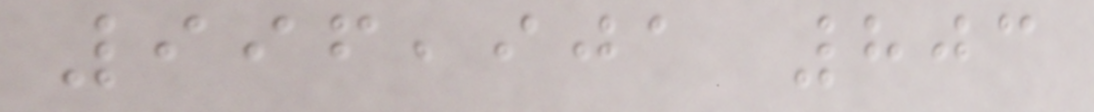996,901 803
